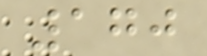170
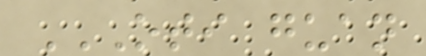OTI GUAN
